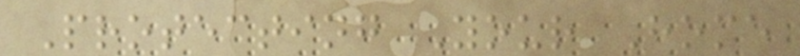Protecting Your Home
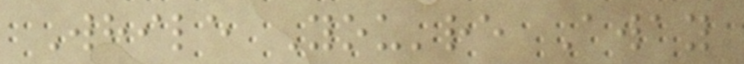While You're Away
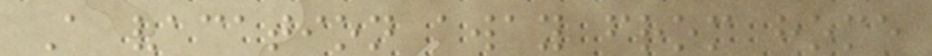A vacation away from home
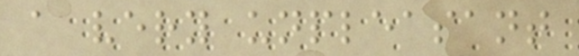a very unpleasant
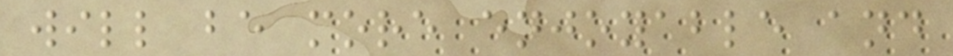will be more enjoyable and
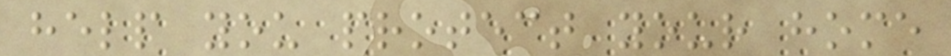help you protect your home
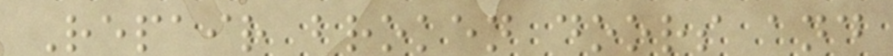Repair broken doors and
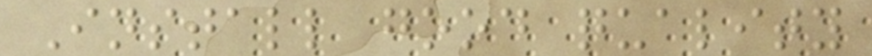Install good quality
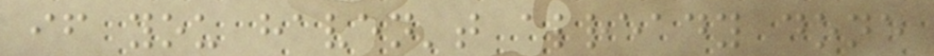if you haven't already done
